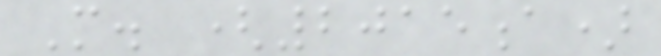M. (2015a)
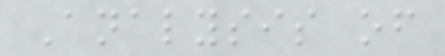Analysis of
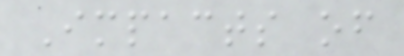Impacts of
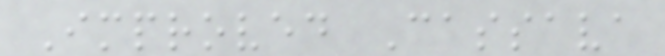Improved Cassava
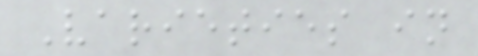Varieties in
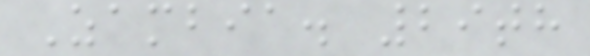Zambia. 29th
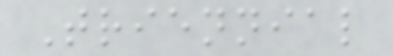Triennial
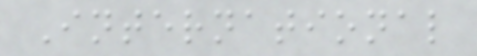International
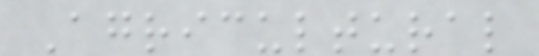Agricultural
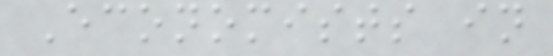Economists in
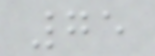75
